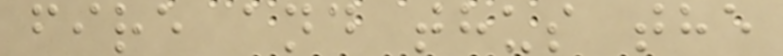fire and thus the
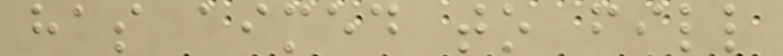has aimed to fill
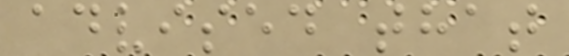advised that
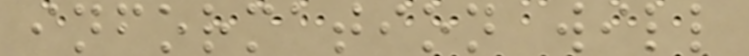information will
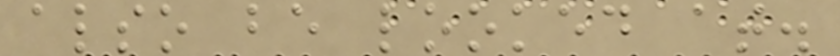also be looked at.
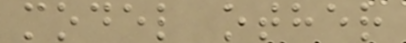model other
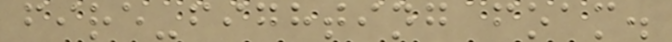fire-fighting foam.
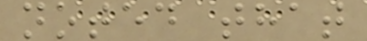noted that
